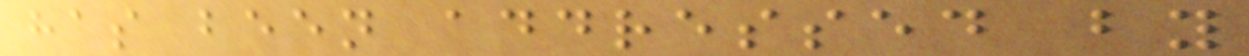has been addressed by
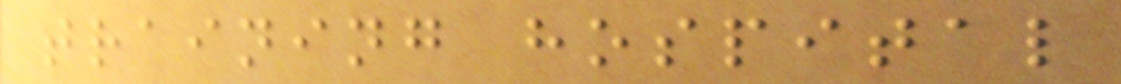training hospital
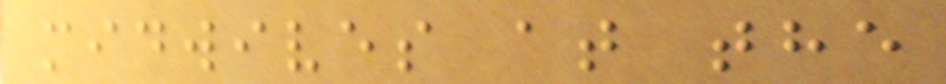midwives at the
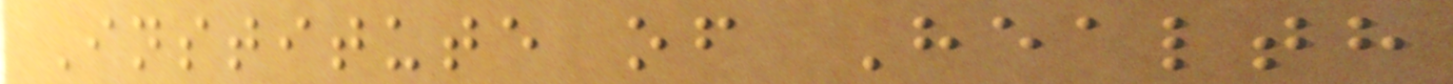Institute of Health
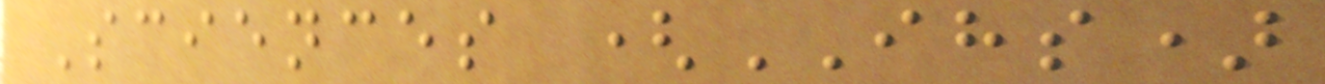Sciences (IHS)
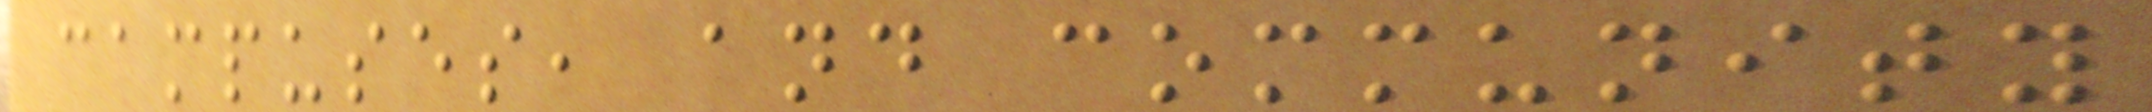campuses, and community
